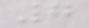7
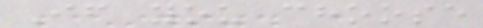If you choose
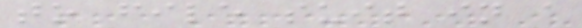to file suit in a
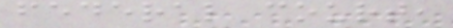federal court,
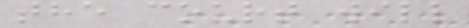the court will
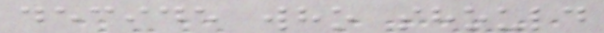decide who should
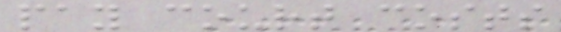pay court costs
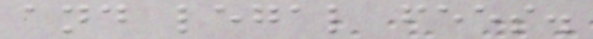and legal fees.
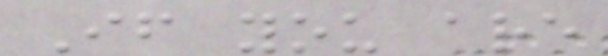If you are
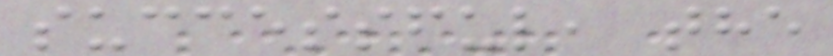successful, the
